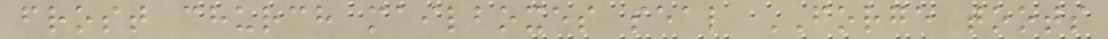frost church mailboxes seal FORGE toots
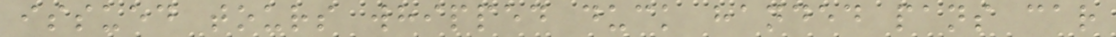issued tours whipped duck handed pans car
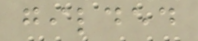gilded
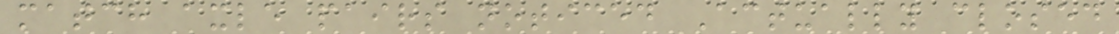match axle pairs noticed Actually closed
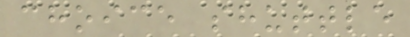choice shuttle
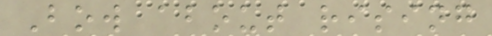Bow about rising
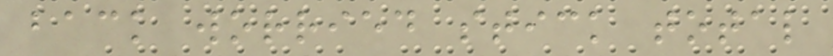back worried stick total
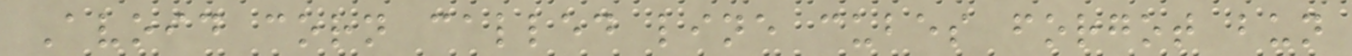Avoid corn called line cubes forgot bun
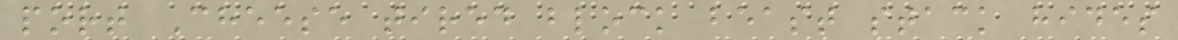port Cheese tired block beast stack hides
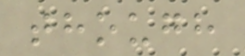though
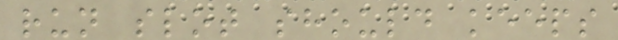run slot should keeps
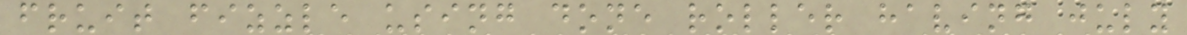fruit fizzle using done roller having july
